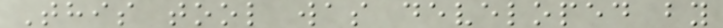This tool was developed by
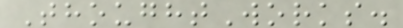ThoughtWorks.
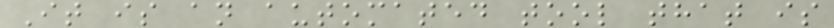It is an automated tool that is
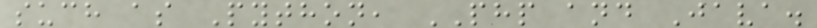such as Python, PHP and Java.
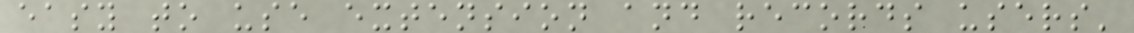easy to use extension and records users'
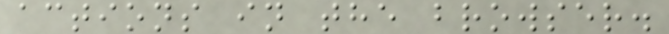actions in the browser.
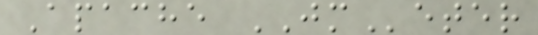Apache JMeter
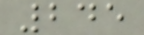245
